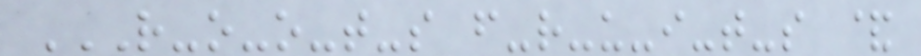R-O-O-T-S F-R-U-I-T-S &
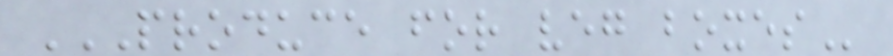PRODUCE FOR VEG BOXES
